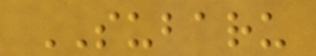SUBARU
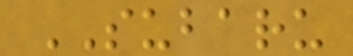SUBARU
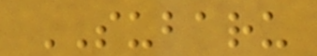SUBARU
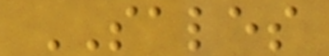SALES
